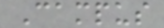Campus
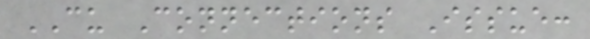CU Connections Issue:
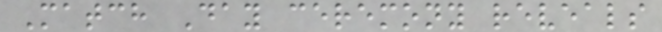Match Day ceremony reveals
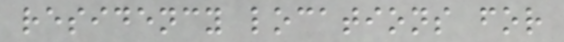residency locations for
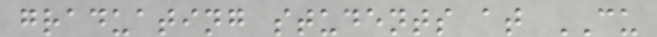graduating students at CU
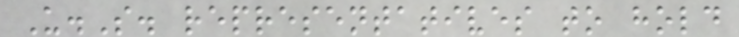U.S. representatives to hold
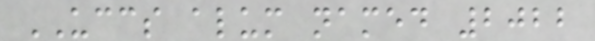UCCS alum named 2022
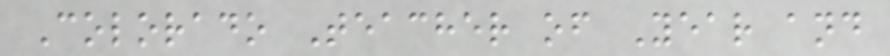Colorado Teacher of Year and
